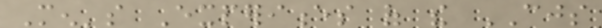Men's Experiences of the CJS
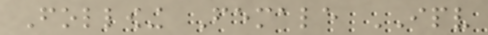Following Female IPV
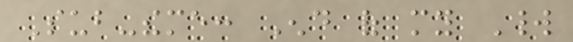Sub-theme: End of my World
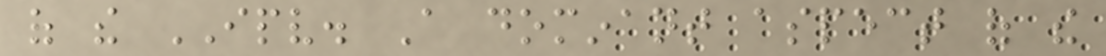of the IPV. A dominant aspect of the
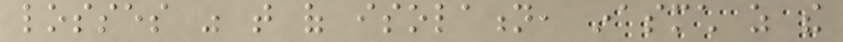losses was that of isolation, inasmuch as the
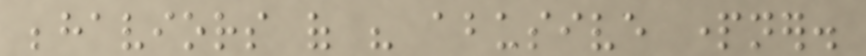behaviors of his abusive partner.
